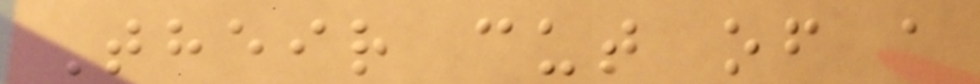Their cut of a
